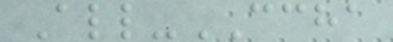All-CCHA
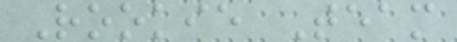Rookie Team
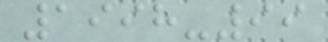1998-99
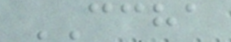CCHA
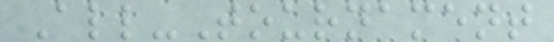All-Tournament
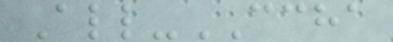All-CCHA
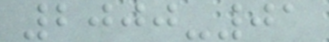2000-01
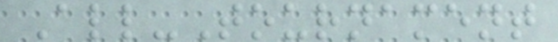All-Tournament
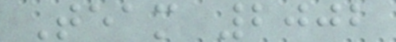Team 2002
